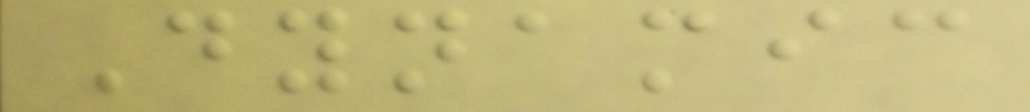Dynamic
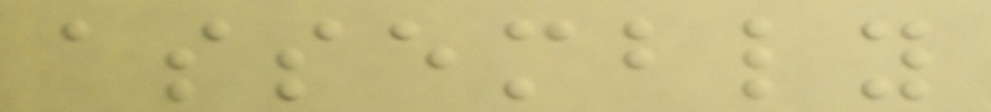assembly
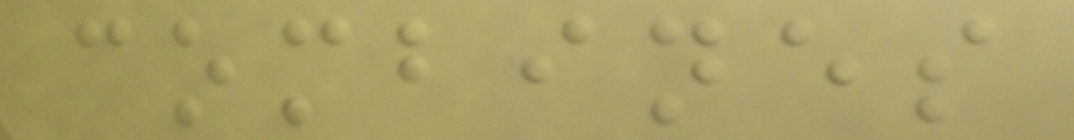combines
